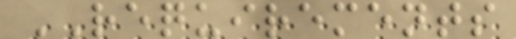REQUIREMENTS
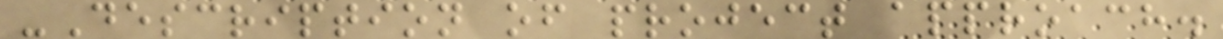-Description of project approach.
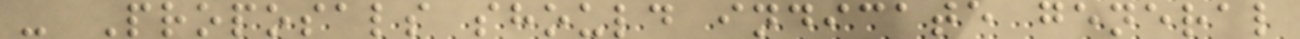- Proposals should indicate general
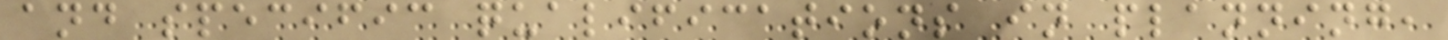and specific qualifications in planning,
